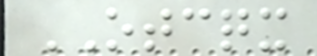OTCQX
